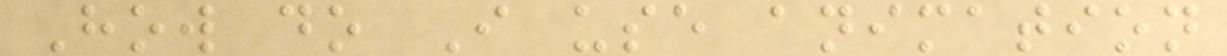How do I use animation
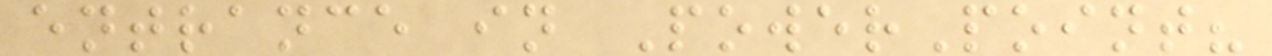entrance in PowerPoint?
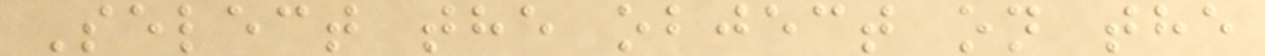Select the object on the
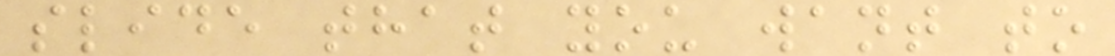slide that you want to
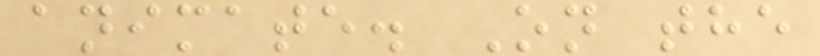animate. On the
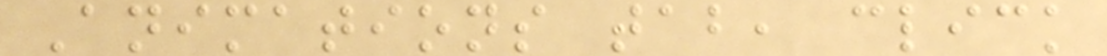Animations tab, click
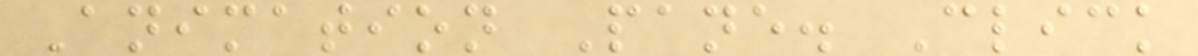Animation Pane. Click
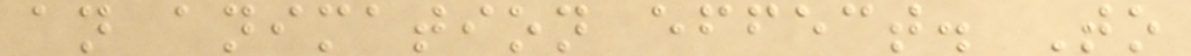an animation effect. To
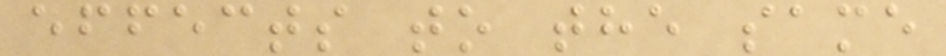effects to the same
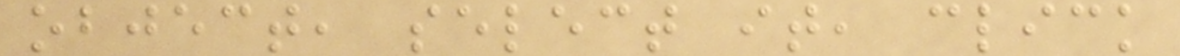object, select it, click
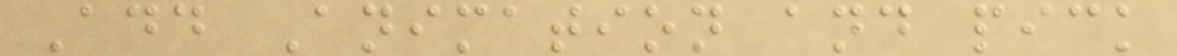Add Animation and pick
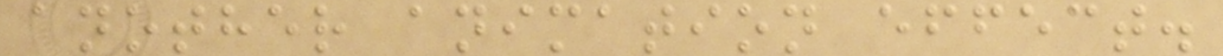another animation effect.
